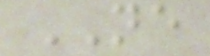NE
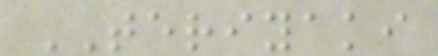TERIYAKI
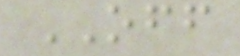OFF
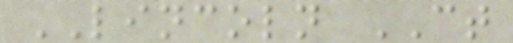LINCOLN CT
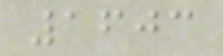1603
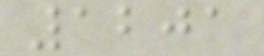1201
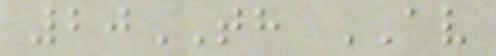20TH AV
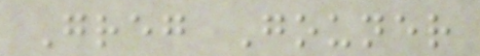Greg Gouner
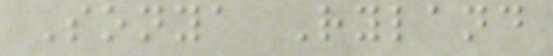Sonya Ryland
